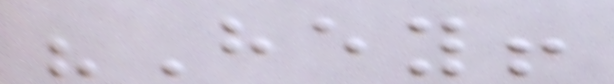"Hey!
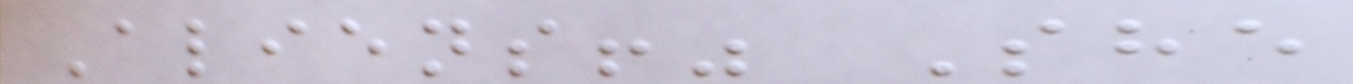Aliens!" She
